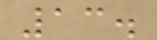13.
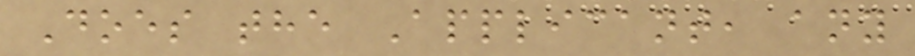Does the Applicant, any
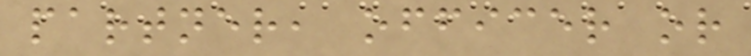partner, officer or
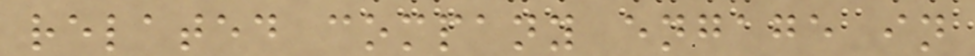related company engage in
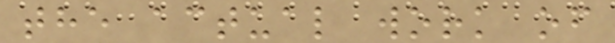the actual work of
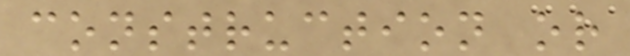construction or
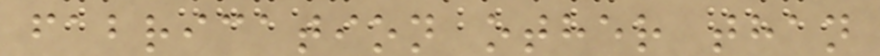fabrication other than
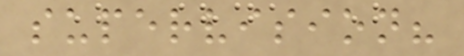supervision?
